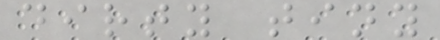dirty tiny
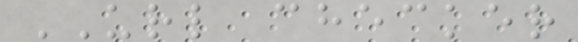URL checker
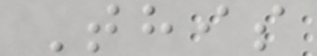This
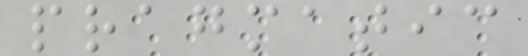pragmatic
